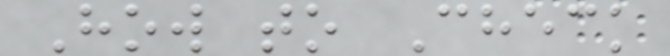How to Check
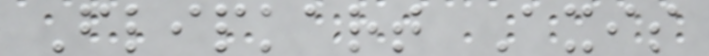Flipkart Axis
